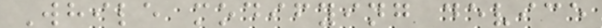While modifying device
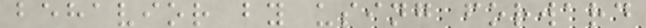behavior by using forward
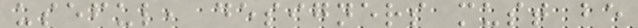useful, designers must be
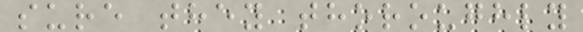sure they thoroughly
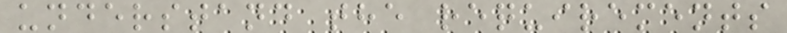understand the requirements
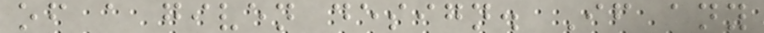of a given design. If any
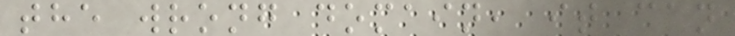the wrong domain, it can
